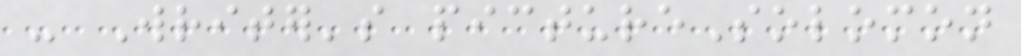- Writer's pictureSolomon
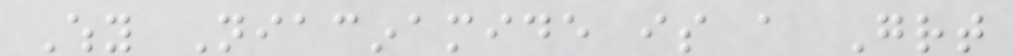Why Niacinamide is a Great
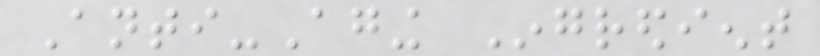Anti-Aging Ingredient
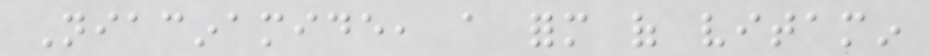Niacinamide, a form of vitamin
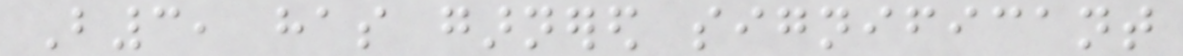B3, has garnered significant
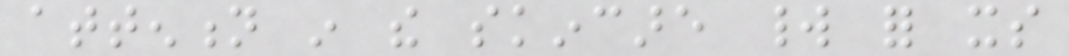attention in the skincare world for its
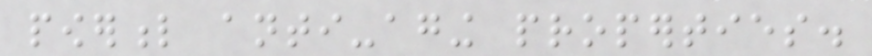powerful anti-aging properties.
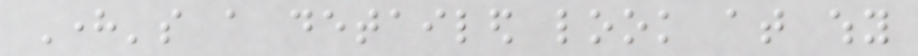Here's a detailed look at why
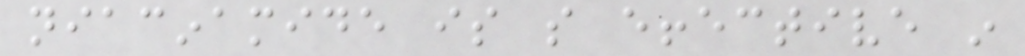niacinamide is so effective in
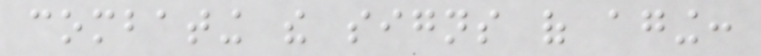combating the signs of aging:
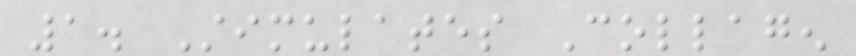1. Stimulates Collagen
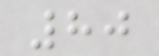80
